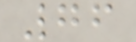76
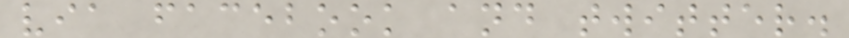via facebook and twitter.
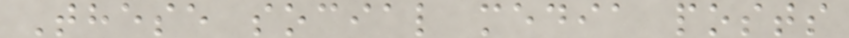These social media posts
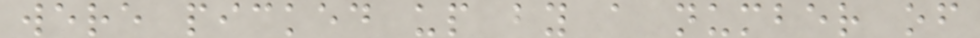were picked up by a number of
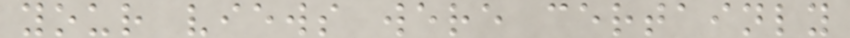your views were certainly
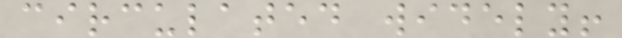circulated widely!
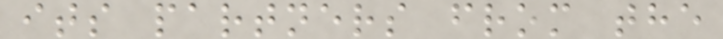its partners from the
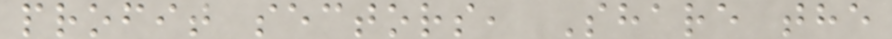profit sectors, Share the
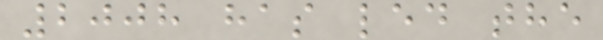2008 has led the
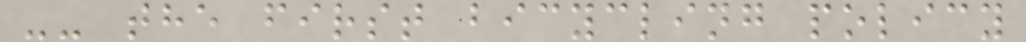-- the first bicycling policy
